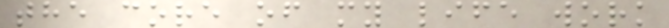the core of my life work
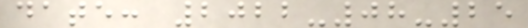date: 2022-08-25
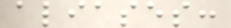aliases:
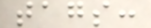tags:
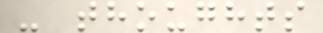- thoughts
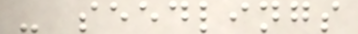- seedlings
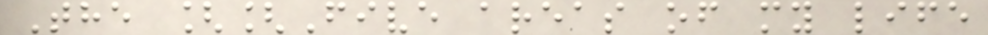The [[Five areas of my life
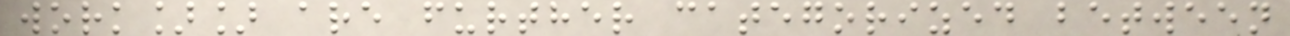work]] are further categorized between
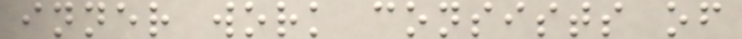inner work consists of
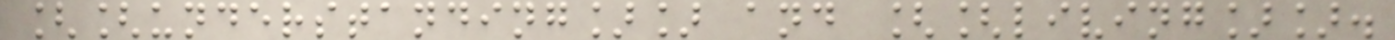[[understanding]] and [[living]].
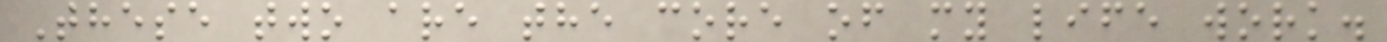These two are the core of my life work.
